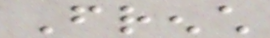French
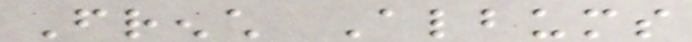French Albums
